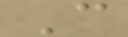C
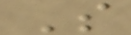S
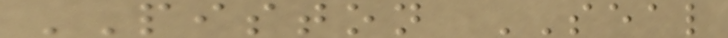PISTON SEAL
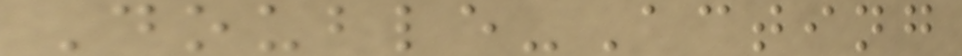Double-Acting
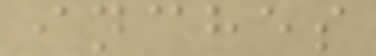inches
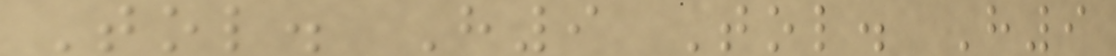Tol. H9 Tol. H9
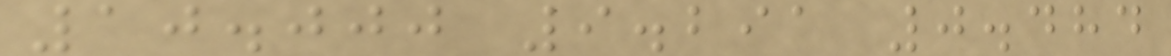10.000 9.291 0.484
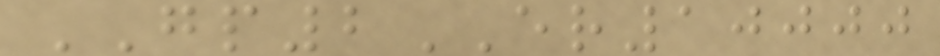GP2ER10000
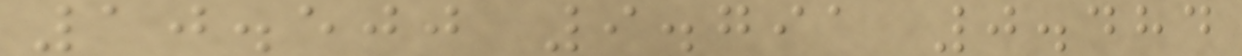10.500 9.791 0.484
